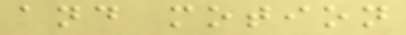and motion
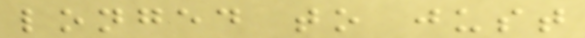longed to just
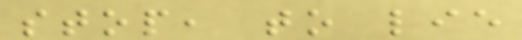stop, to lie
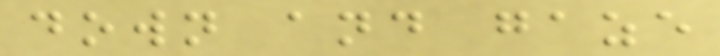down and gaze
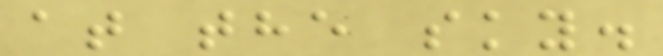at the sky.
